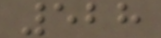528
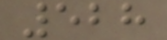528
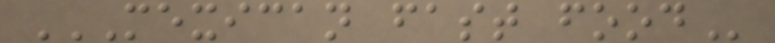MEXICAN FAST FOOD
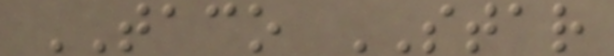TACO STAR
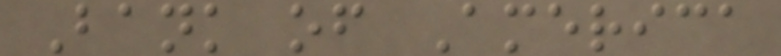Bank of America
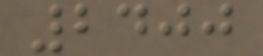2400
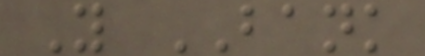Y BANK
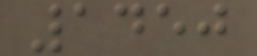1450
